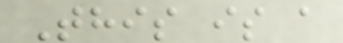This is a
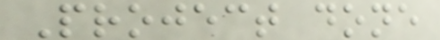Project done
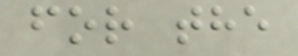for the
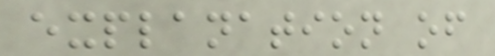explanation of
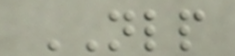NLP
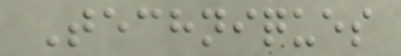Techniques
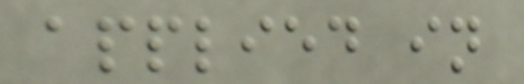applied in
